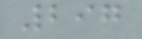297
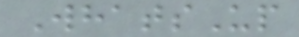WhatsUp
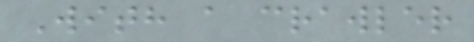With a crawler
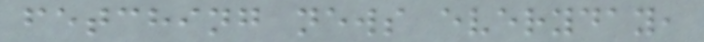fetching news everyday,
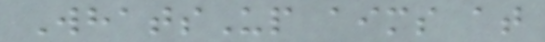WhatsUp aims at
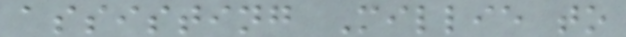assisting Millie to
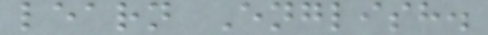learn English.
